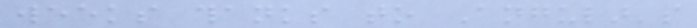weeks thanks to Angular's
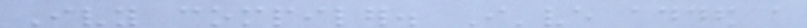Ivy compiler. I've added a
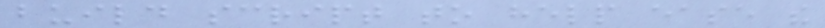build script to help ease the
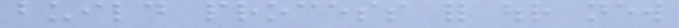build process for our new
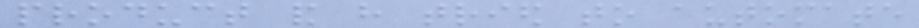product and have tried to automate
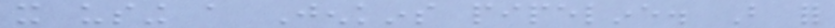it using a Jenkins pipeline. But for
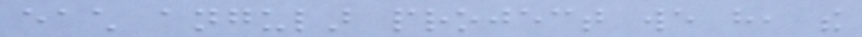each angular project we have, the
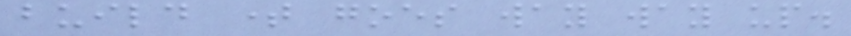build time goes way way up.
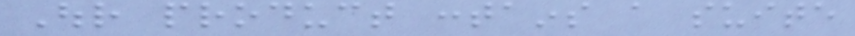Our product contains a suite
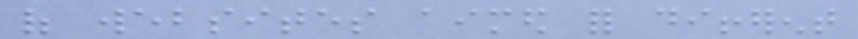of websites aimed for different
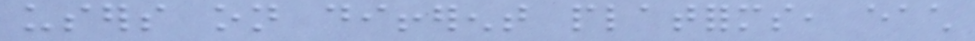users on different platforms, each
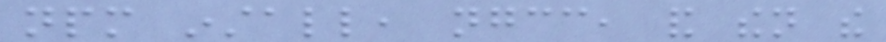npm install, ngcc, and then the
